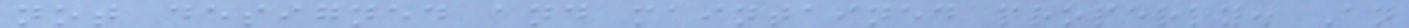not designed and maintained properly. An
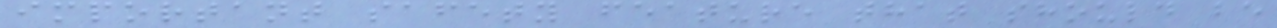important safety feature that should be
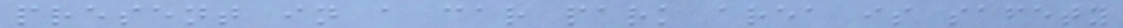present in a car park area is safety
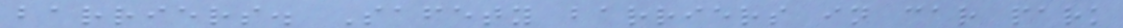barriers. Safety barriers in car park
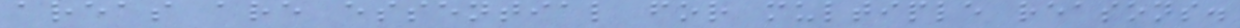areas are essential for multiple reasons.
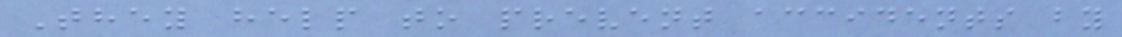They help to prevent accidents by
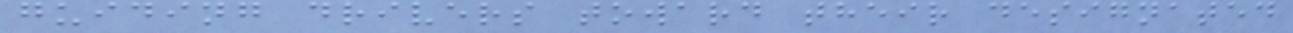guiding drivers toward their designated
